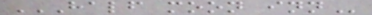HALF MOON INN
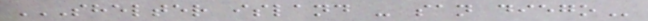SHELTER ISLAND - SAN DIEGO
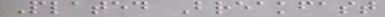Plated Breakfast
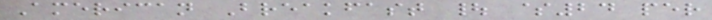American Breakfast | $24 per
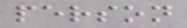person
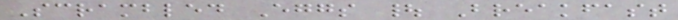Scrambled Eggs | Breakfast
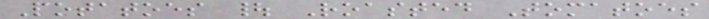Potatoes | Roasted Tomatoes
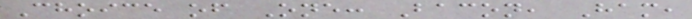Choice of One: Bacon, Ham,
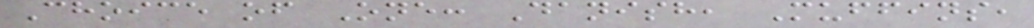Choice of One: Danish, Muffins,
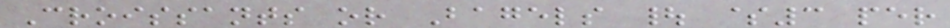Croissants or Bagels | $3 per
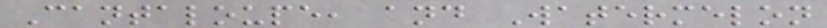Cantaloupe, and Watermelon
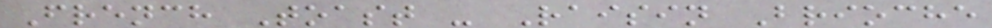French Toast - Raisin Brioche
